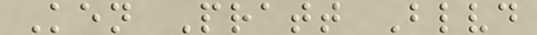Ken Pratt Blvd
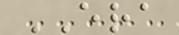ERA
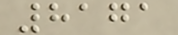8171
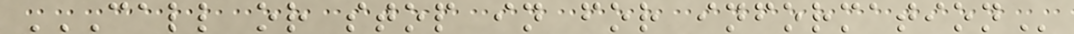CALL OR STOP IN FOR INFORMATION
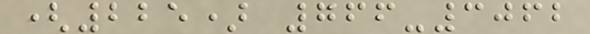(225) 766-3062
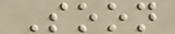Soon
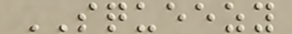SQUEEZY
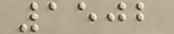1502
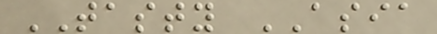TASTY ASIA
